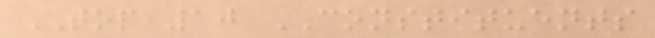TOP 10 CONSTITUENTS
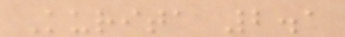Kurita 2.1
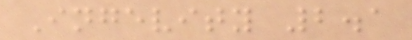Ingevity 2.1
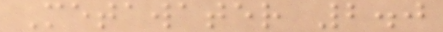Metawater 2.0
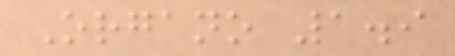Organo 1.9
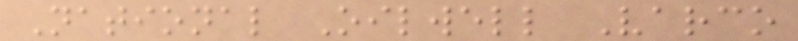National Oilwell Varco
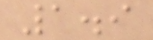1.9
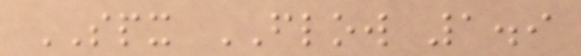SPX FLOW 1.9
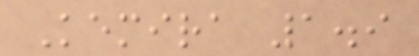Kemira 1.9
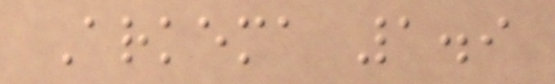Arkema 1.9
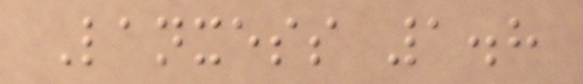Lanxess 1.8
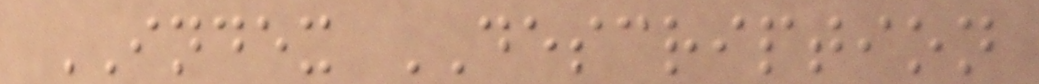INDEX DESCRIPTION
